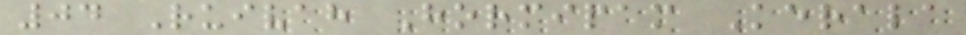04 Ruivah Hormipam Kerala
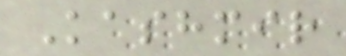Kashmir
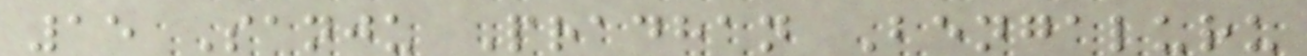15 Sanju Pradhan Bengaluru
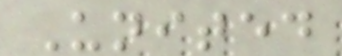United
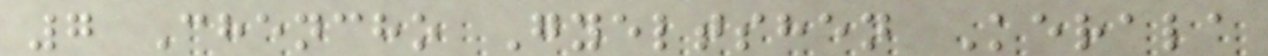7 Chencho Gyeltshen Kerala
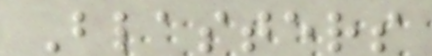Blasters
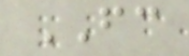FC
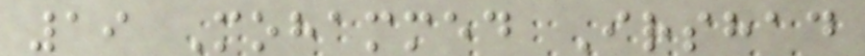19 Mohammed Irshad
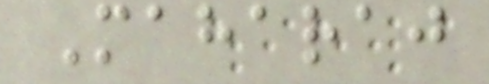Maharaj
